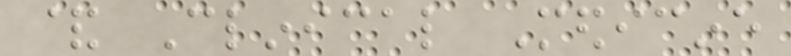& Clinical Medicine
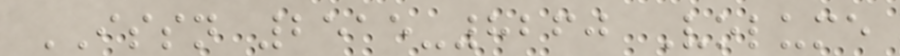ISSN 2515-8260 Volume
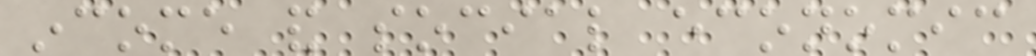income and social economic
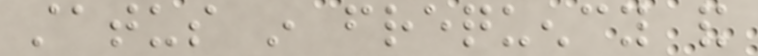status in frequency and
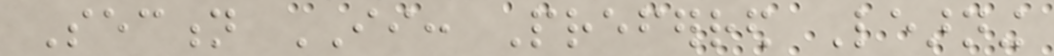Section II: Preferred Learning
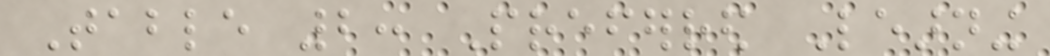Table 2: Preferred Learning
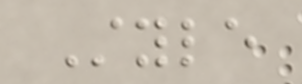Style
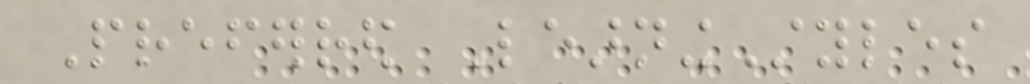Preferred LearningStyles
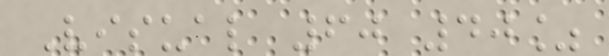Visual 60 40%
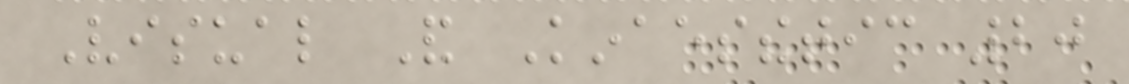Visual And Kinaesthetic 20
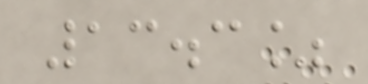13.3%
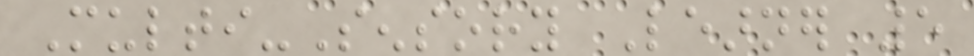Multi-Sensory Learner 5
